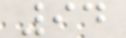94
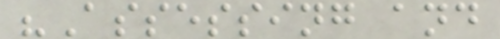"Assessing and
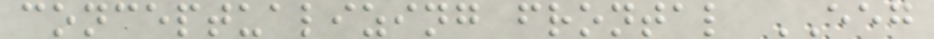conceptualizing frontal EEG
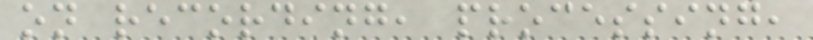on recording, processing,
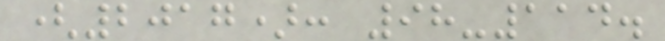(2017): 98-114.
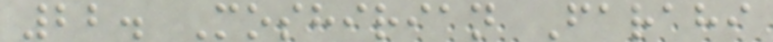22. Moshirian Farahi
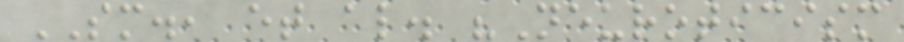SM., et al. "Neuroticism
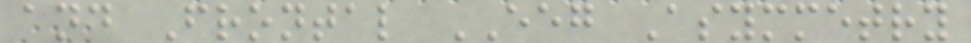and Frontal EEG Asymmetry
